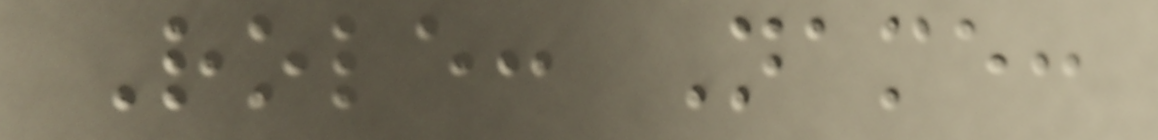Role: Name:
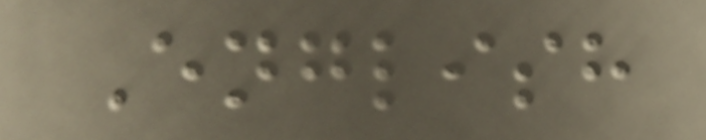English
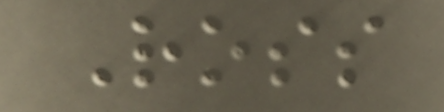Ross
